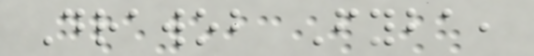Drawob Fyba,
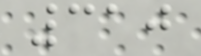310
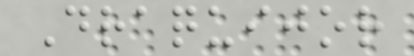Draquijor
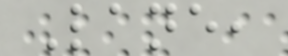Lane,
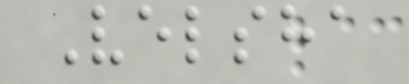Velsha
